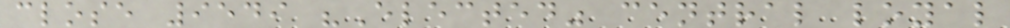close 9549 "Elected" central loyal
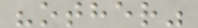"other"
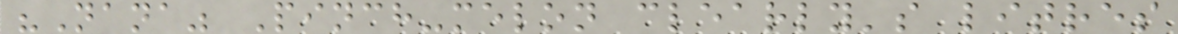"Nana" Pinch-melon clearly's litres
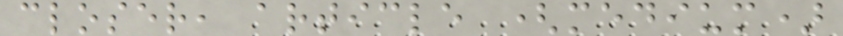closer, article (medium)
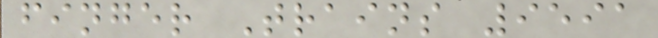finger Trains 9591
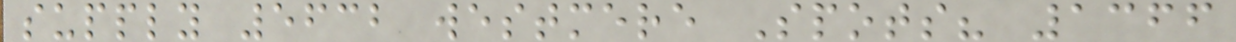supply 5632 westmere Spots? 1366
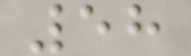58
